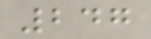247
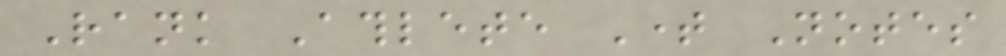Rank Athlete Time Notes
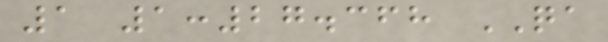1 1:27.368 QA
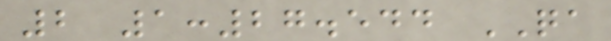2 1:27.544 QA
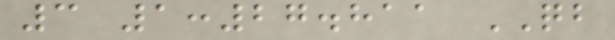3 1:27.811 QB
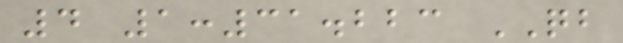4 1:31.223 QB
